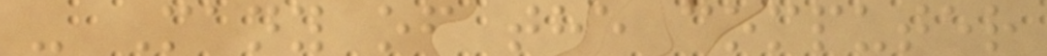- Many of the computer
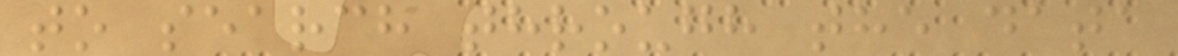to search through the data
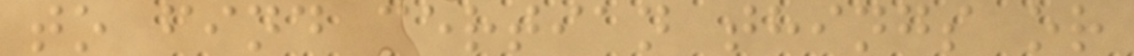to find certian things or
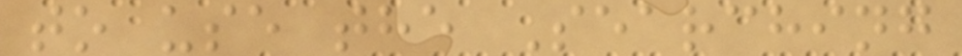to use the Searching
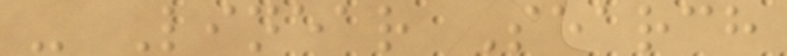- Linear Search
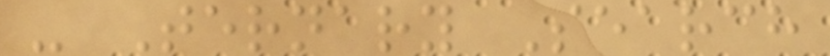- Ternary Search
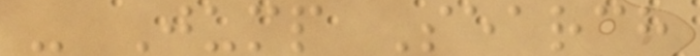- Jump Search
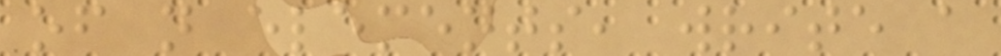of n elements, write a
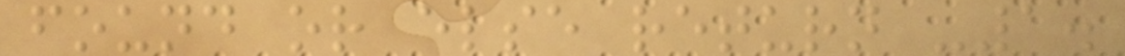found or else return -1.
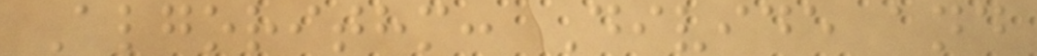Algorithm: Divide and
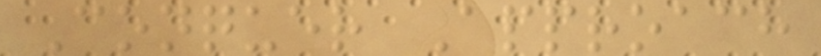Conquer Approach
